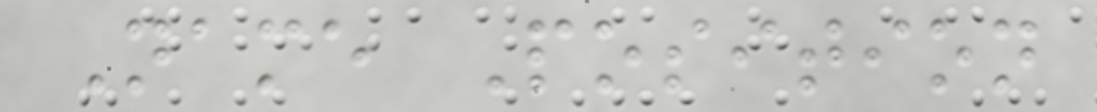Name Position
